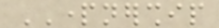PARTNERSHIP
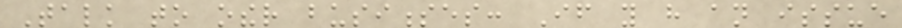Talk to other businesses: If you have an issue
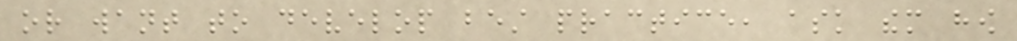or want to develop best practice, ask them how
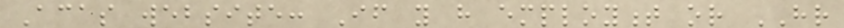Acas website: If you have employment or HR
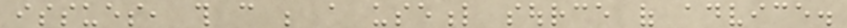issues, this can be a useful source of advice.
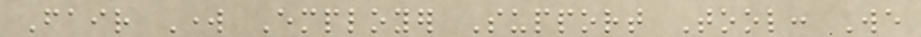Fair Work Employer Support Tool: We
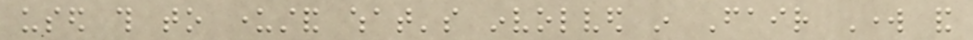used this to understand what's involved in Fair Work and
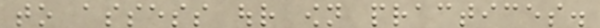to assess our own practices.
